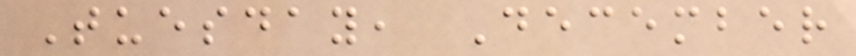Tuesday, December
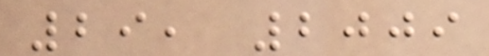29, 2009
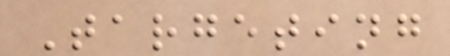Targeting
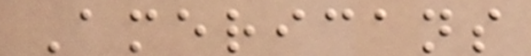Americans
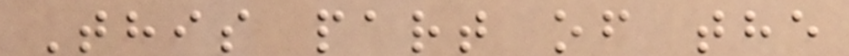This part of the
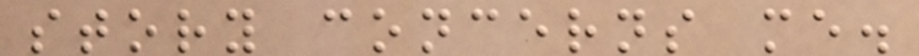story concerns me.
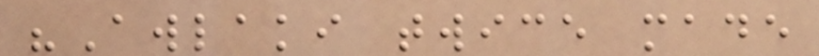"Awlaki twice made
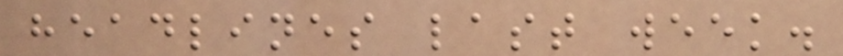headlines last week.
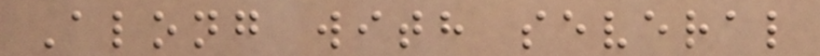Along with several
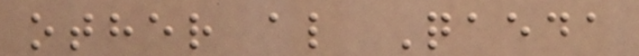other al Qaeda
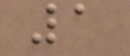1
